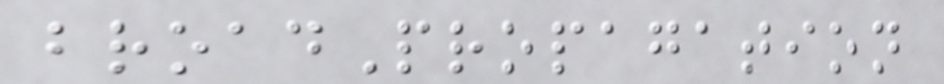broadPropagation
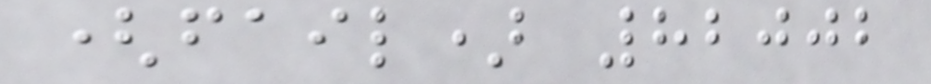(fail) 82002
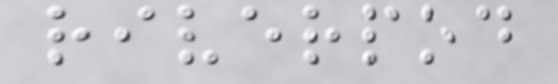riverpod
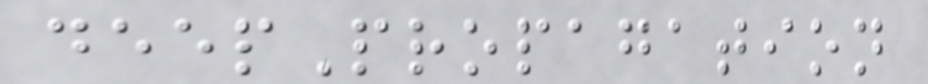deepPropagation
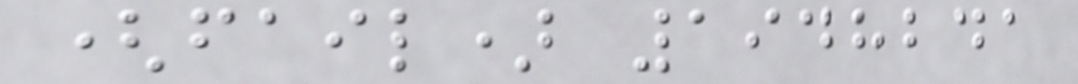(fail) 1948241
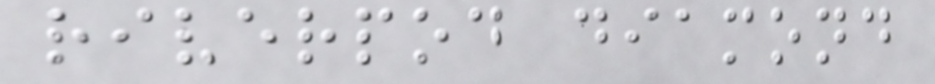riverpod diamond
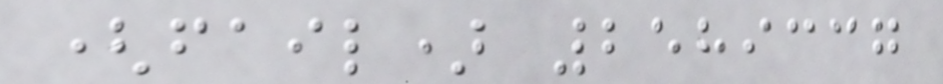(fail) 2589337
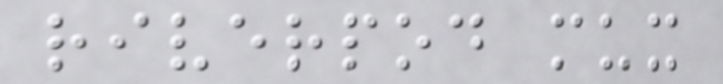riverpod mux
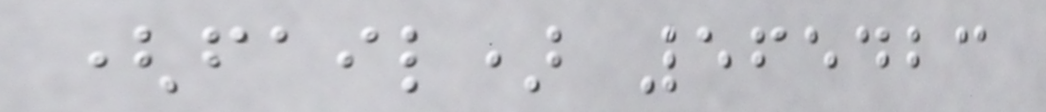(fail) 565423
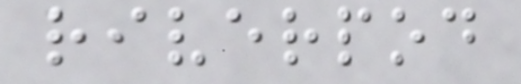riverpod
